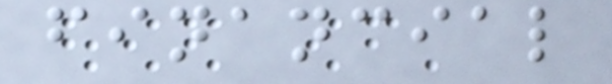financial
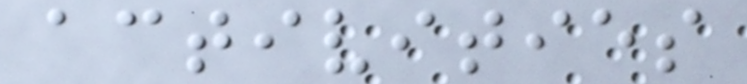activities
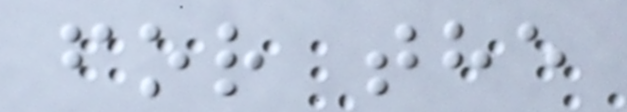for the
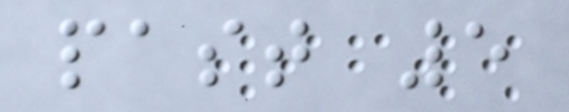past 5
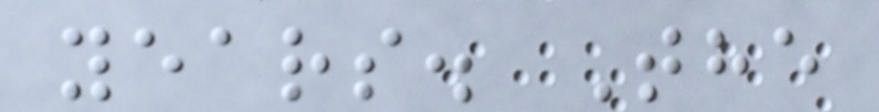years. The
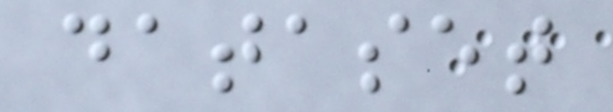dataset
